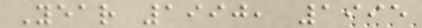Year 1990, 1995
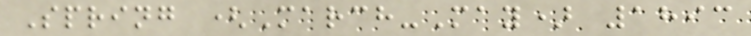Spring (March-May) 1893
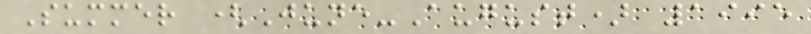Summer (June-August) 1995
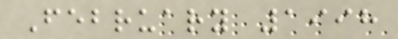February 1998
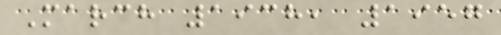March 1938, 1957
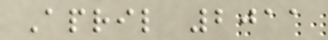April 2011
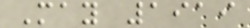May 1919
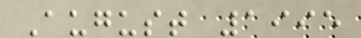August 1995
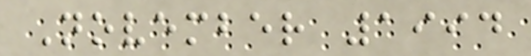November 1994
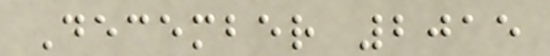December 2015
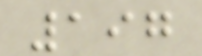197
